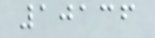10136
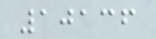10136
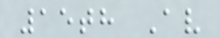15th Av
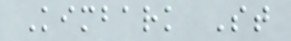Kimbark St
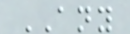ANY
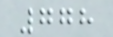778
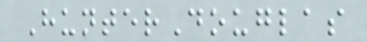HunterDouglas
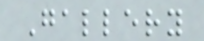Gallery
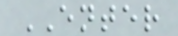ENTER
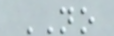NO
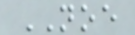NOE
